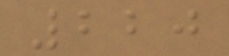220
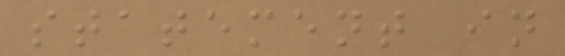statement in
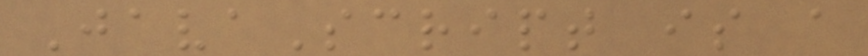JavaScript is a
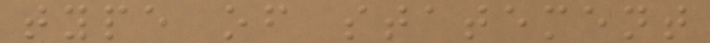type of statement
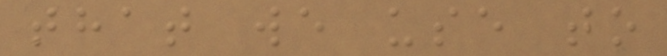that we use to
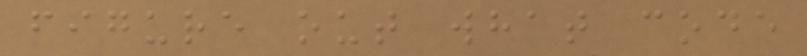figure out what code
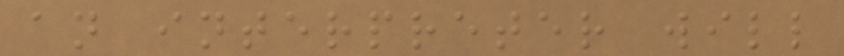an interpreter will
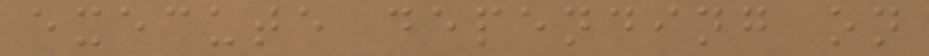execute depending on
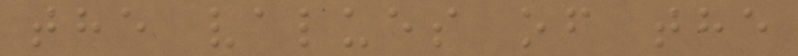the values of the
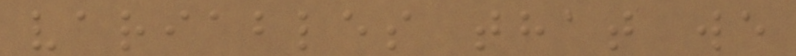variables that we
